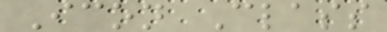Icon Class
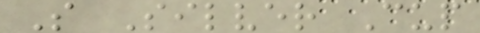S Silver Cup
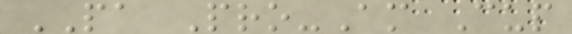PA Pro-Am Cup
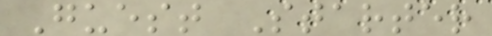Guest Starter
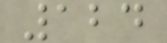124
